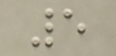5
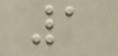1
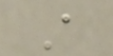A
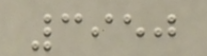3950
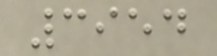3954
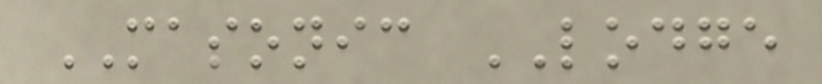MASONIC LODGE
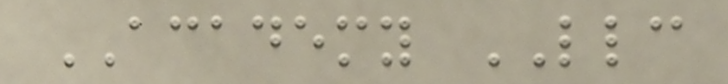ACADEMY LLC
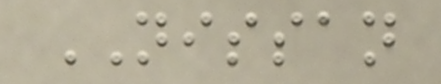NISSAN
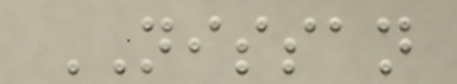NISSAN
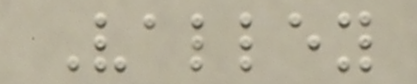Valley
